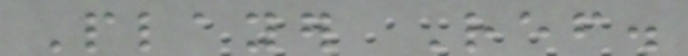Player Ref.
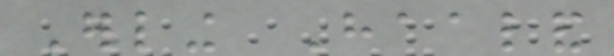Erling Haaland
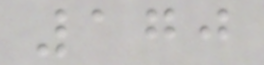170
